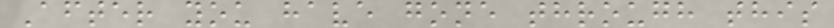After you have gone through this
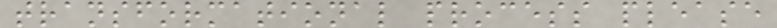transformational process please
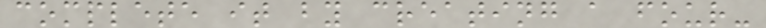complete it by creating a four-
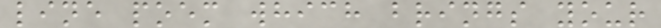line poem which brings your
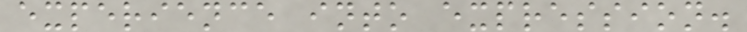experience into expression.
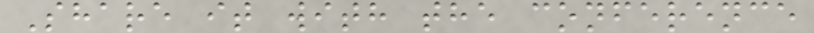Share it with the conference
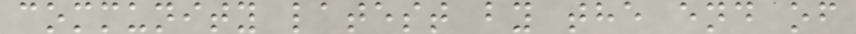community latest by the end of
